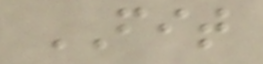FIT
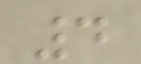4
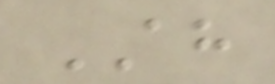AH
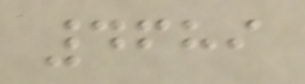4689
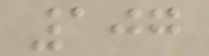107
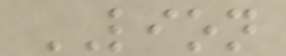LION
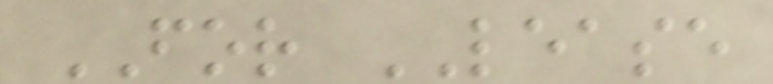FOR LEASE
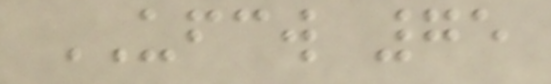UFCW 75
